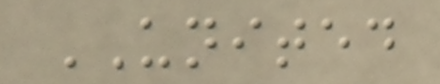UNITED
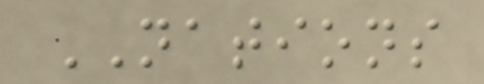NATIONS
